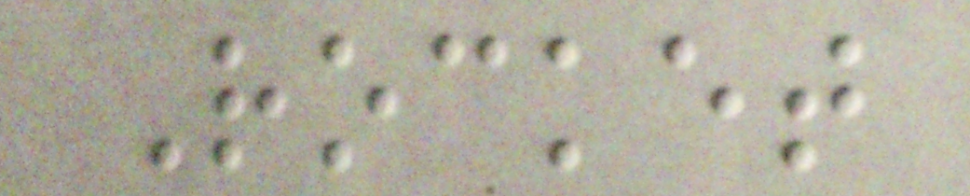Rocket
